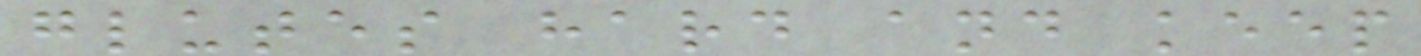glutes hard and keep
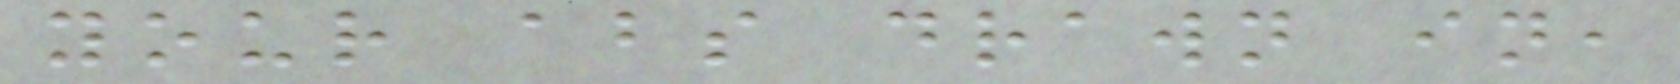your abs drawn in,
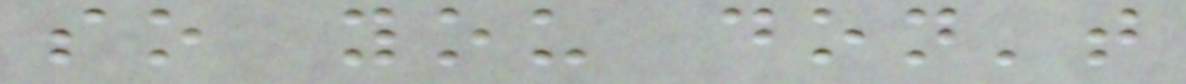so you don't
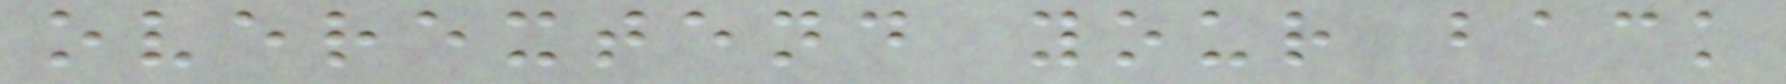overextend your back
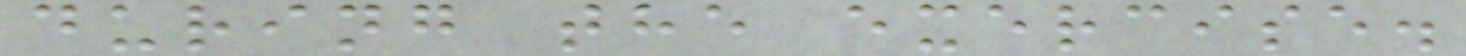during the exercise.
